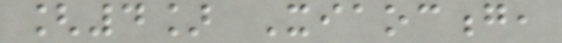[4] Xiaocong,
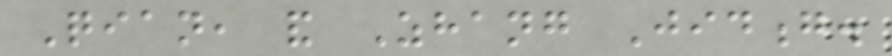Qian, and Zhang Jidong.
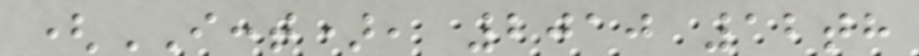(ICCT), 2010 12th
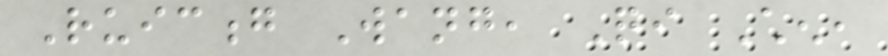Ruicong Wang, Qi Chen,
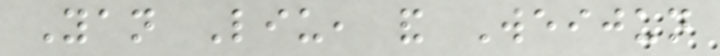Yan Liu, and Weijun
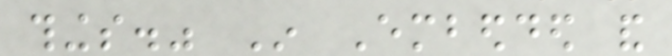things." In Embedded and
